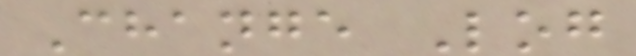Change Log
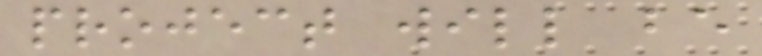project will be
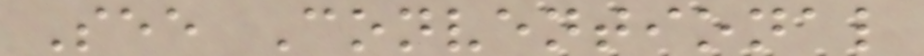See Conventional
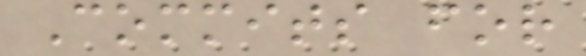Commits for
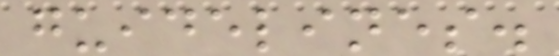guidelines.
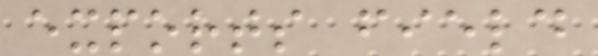exports field
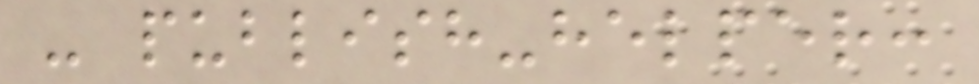- publish-helper:
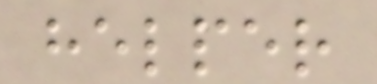helper
